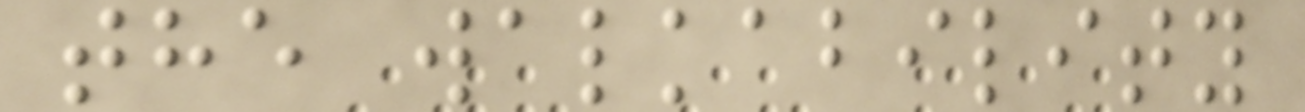the walkability
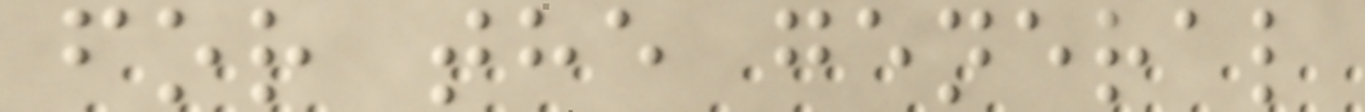for the general
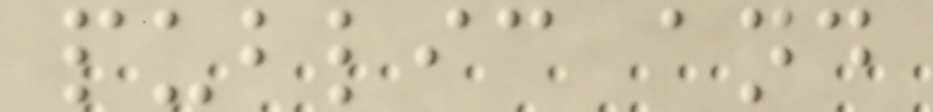public and
